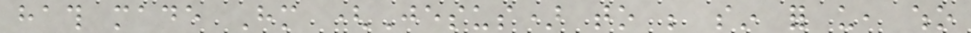hath made Him (Jesus) to be sin for us, who
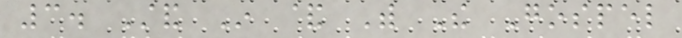3. Stand In & With The Gospel
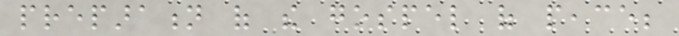preparation of the gospel of peace;
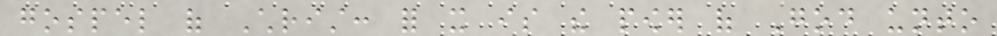gospel of Christ: for it is the power of God unto
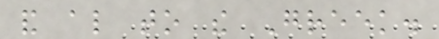and also to the Greek.
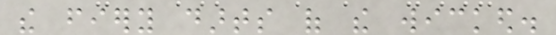the fiery darts of the wicked.
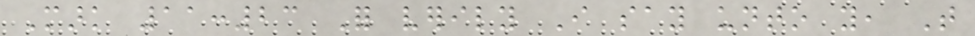Mark 11:23 For verily I say unto you, That
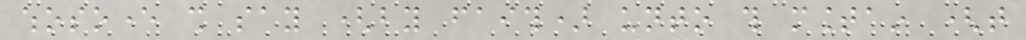whosoever shall say (by faith) unto this mountain (that
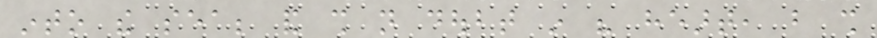into the sea; and shall not doubt in his heart, but shall
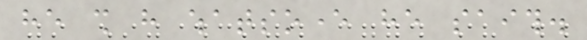he shall have whatsoever he saith.
